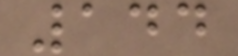144
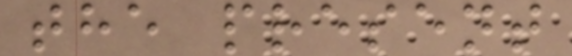the present
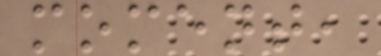moment,
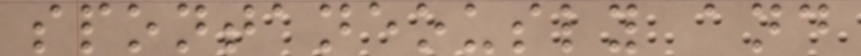spontaneously and
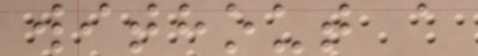without a
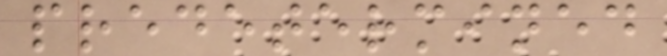predetermined
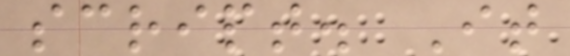script. It
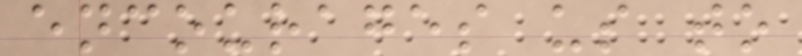encourages us to
